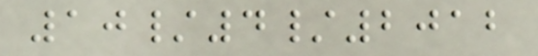10/4/2012
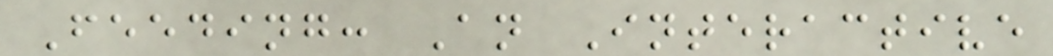Feeding: An Interactive
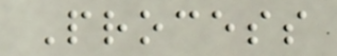Process
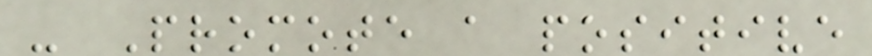- Promote a positive
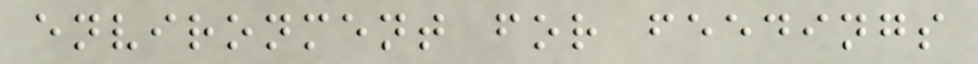environment for feedings
